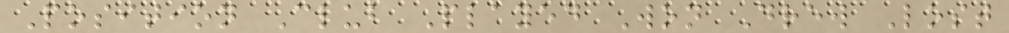Position Club Played Won Drew Lost
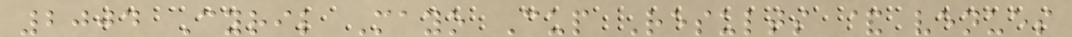2004 Cyril Mayo Cup Results & venues
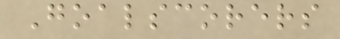Goalscorers
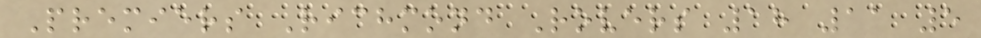Premiers Richmond Rovers 18 11 5
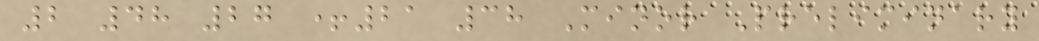2 48 27 +21 38 Minor Preliminary
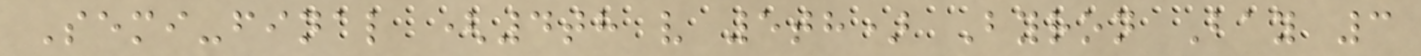Semi-final (4th v 5th) Byron Bay 3
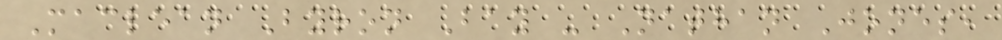Maclean Byron Bay - Nathan Jones,
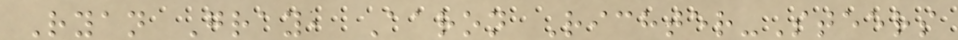Ryan Gray, Aaron Richter-Steers
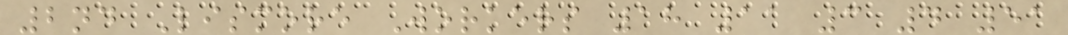2nd Lismore Workers 18 11 3 4 51
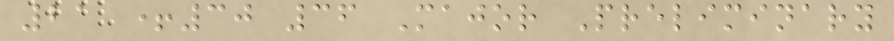21 +30 36 Major Preliminary
